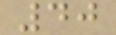40
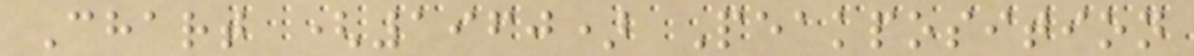Chart (1960) Peakposition
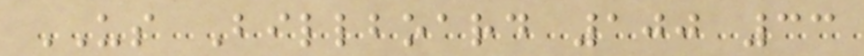US Billboard 100 33
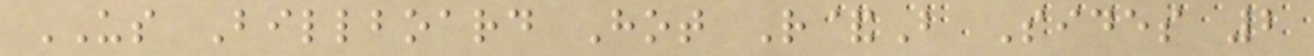US Billboard Hot R&B Sides 2
